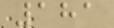181
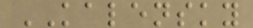KALENSKY
